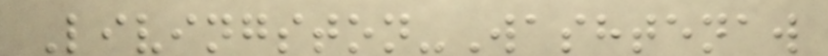Livingston-Washtenaw
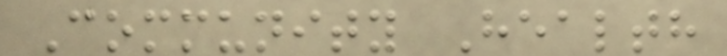Community Health
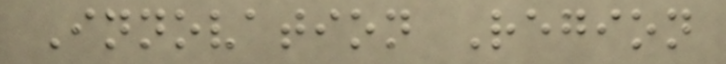Innovation Region
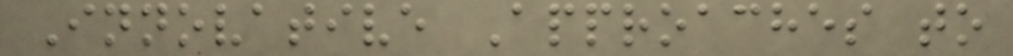Innovative Approaches to
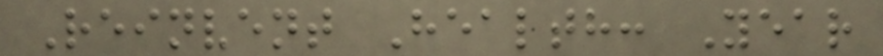Reinvent Health: Year
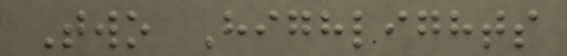Two Highlights
